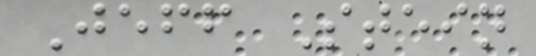Jeff Stein
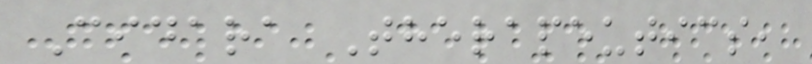Cidara Therapeutics,
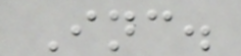Inc.
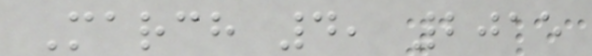March 4, 2015
